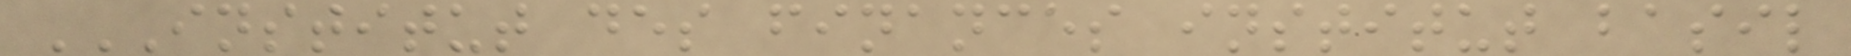INSTITUT DES FINANCES INSTITUT BASIL
